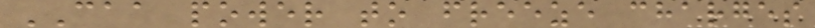CAA power to freeze charges
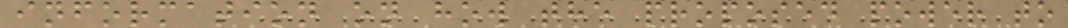information on how the proposed power to
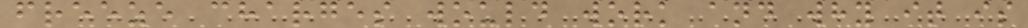freeze charges would work and why it is
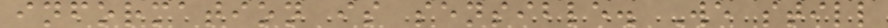information is sensible. We still
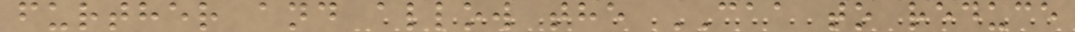further and allow the CAA to reduce
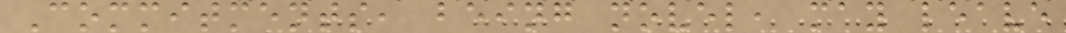Commitments, being novel, may leave
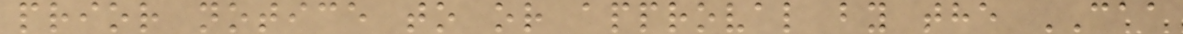prior notice to or approval by the CAA
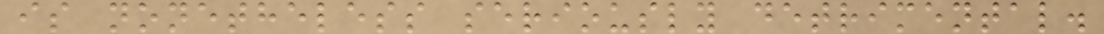is nonetheless seriously detrimental.
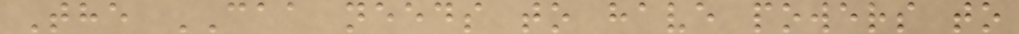The CAA needs to have powers to
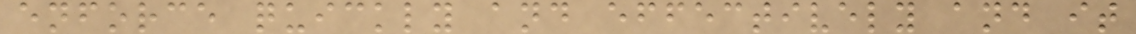enforce quickly and effectively and it
